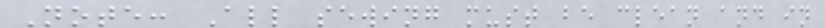Note: All sewing must be clean and in
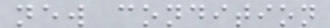new condition
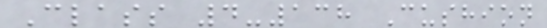Class 4-138 Cushion
